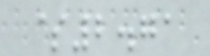$2.71
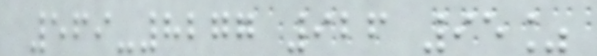569-8277 926 95%
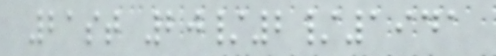21st 20/2/1941
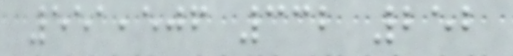551,506 332 252
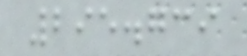295.739
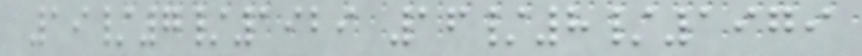19/7/1929 16/8/1979
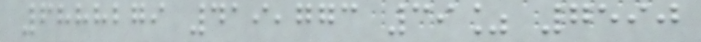6888279 419,773 39% 7590
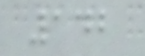142
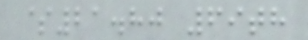$21.80 69th
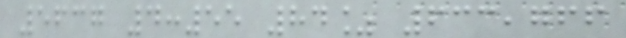5637 4:55 84% 633,766
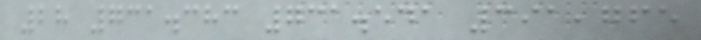28 731.383 731.541 391,765
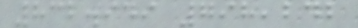832.949 798,242
